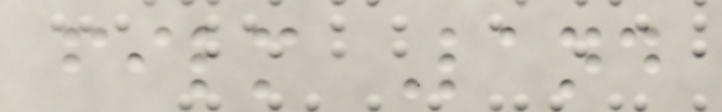film Land
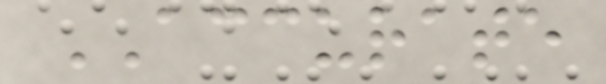ACCURATE
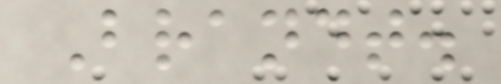Brandt.
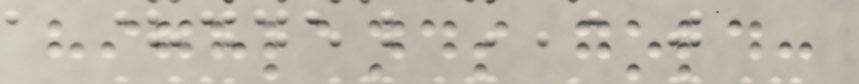highlands gold:
